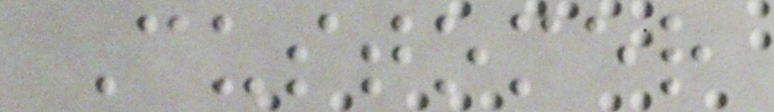Customer
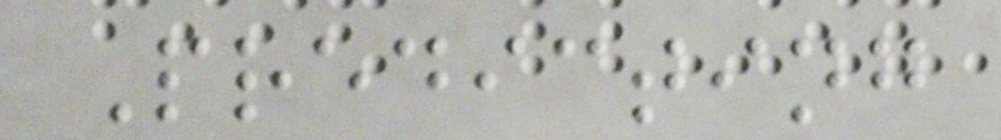Predicting
